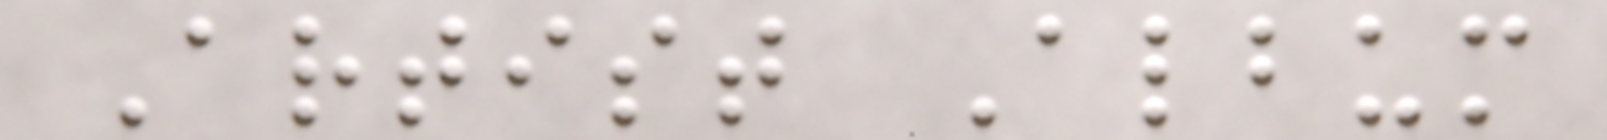Artist Album
